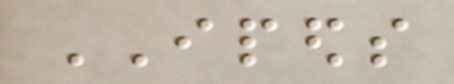IPEDS
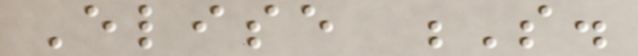Elise S.
